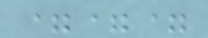===
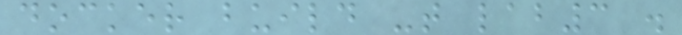docker build -t lab3 .
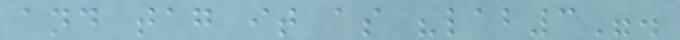and tag it as "lab3".
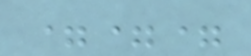===
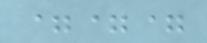===
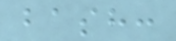bash:
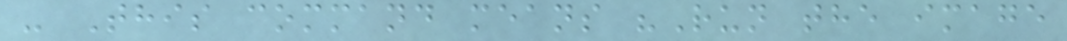- This command means "Run the image
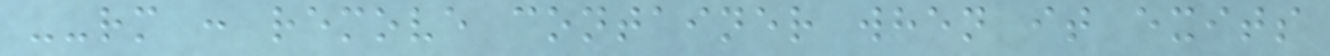--rm : remove container when it exits
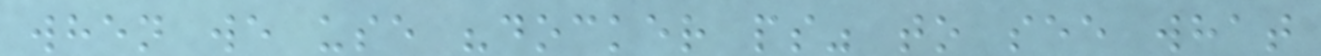when we use "docker ps" to see what
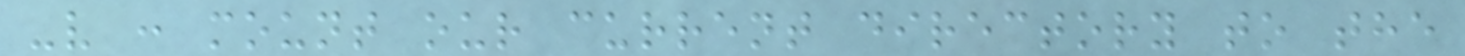-v : mount our current directory to the
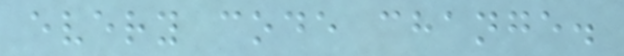every code change.
